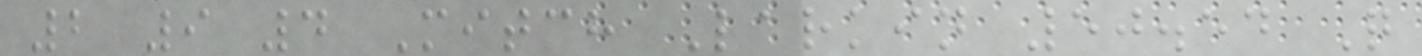2 9 4 Mitch Larkin 50.54 Q
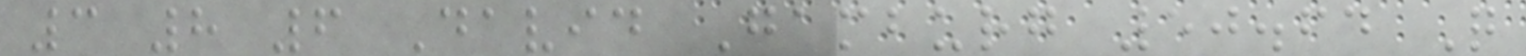3 8 6 David Gamburg 50.64 Q
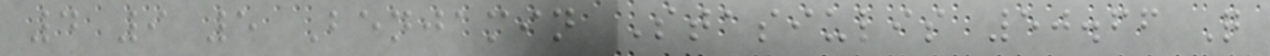4 9 5 Benjamin Stasiulis 50.66 Q
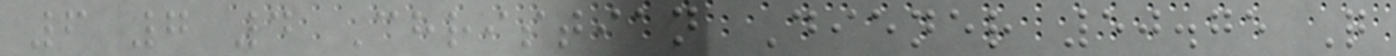6 7 4 Christian Diener 50.75 Q
